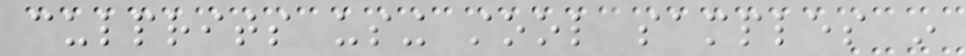culprits using stool samples in
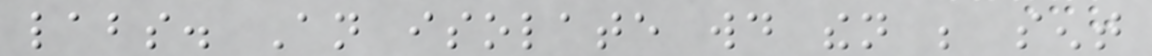labs. An isolate would then be sent
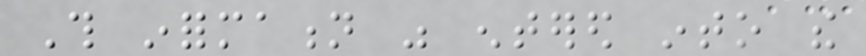This information was entered into the
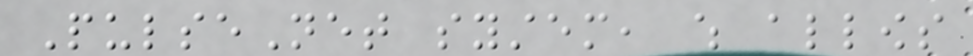PulseNet system, which allows
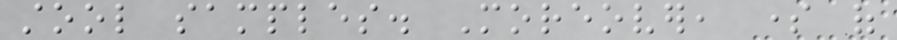stool samples. Moreover, some of
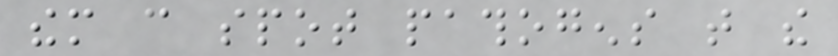them can spot pathogens that the
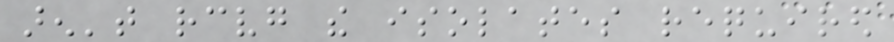aren't receiving the isolates required
